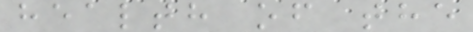health of the
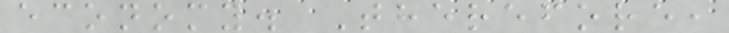economy. Therefore,
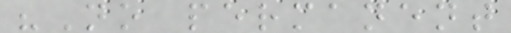"No permanent
